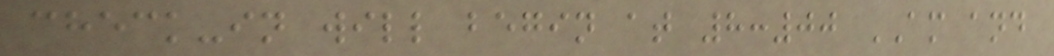check-in will begin at 8:00 AM and
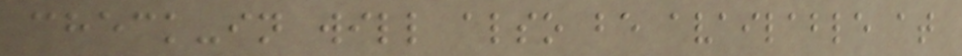check-in will also be available at
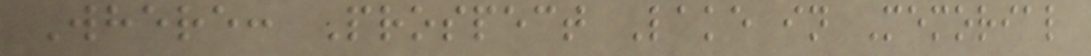Where: Prospect Lake in Memorial
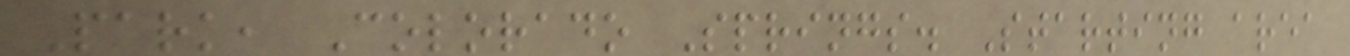Park, Colorado Springs. Starting area
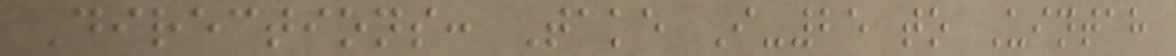Directions: Take I-25 to Uintah
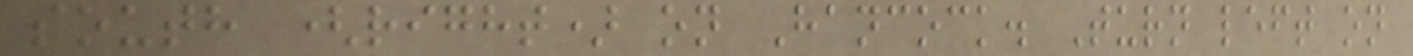south (right) on Hancock. Turn left on
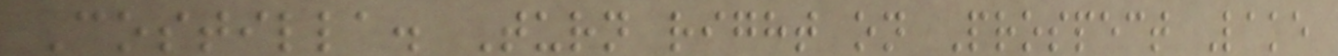Costilla. Turn right on Prospect Lake
